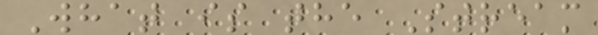What is the Stream
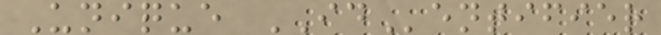Unique IDentifier
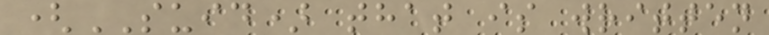(SUID) that is written
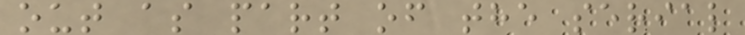out as part of the serial
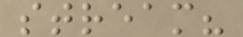stream?
